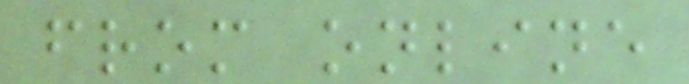from online
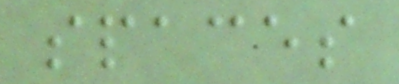spaces
